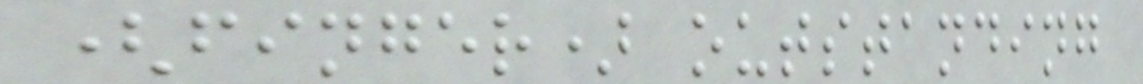(finger) outstanding
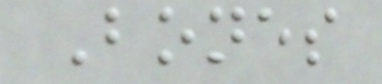Bones
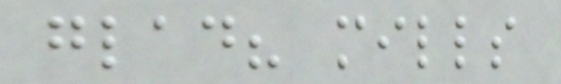glad? mills
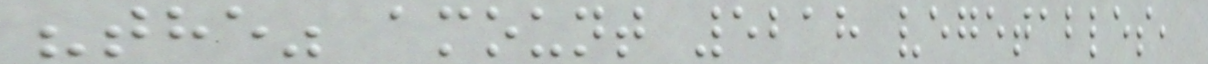"the" amount 5218 vegetables,
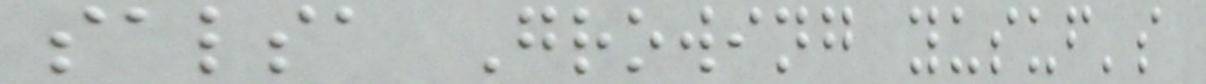salsa Growing yusuf's
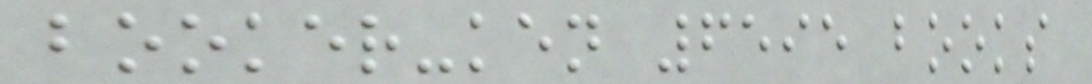booker-ken 6595 books
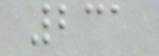231
